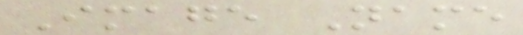Image Name
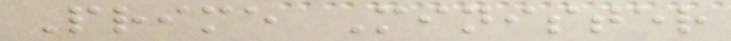Prime Minister
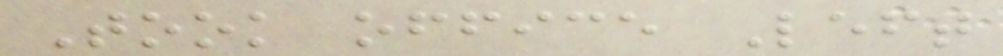Took office Left
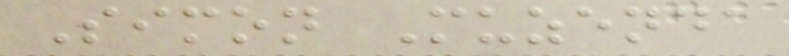Simon Muzenda
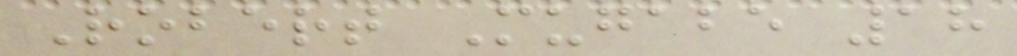Robert Mugabe 18
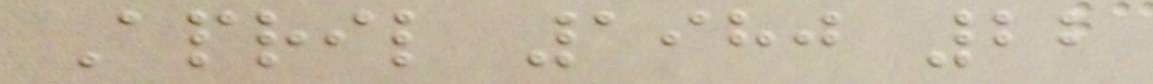April 1980 22
